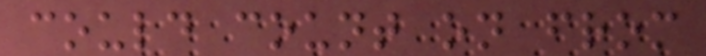could count on from
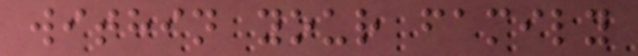within your family
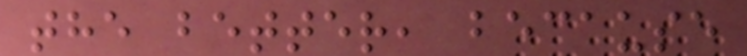the better, because
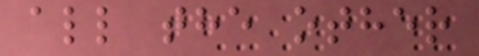all the other
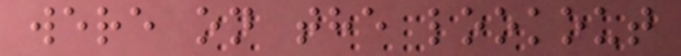were on the lookout
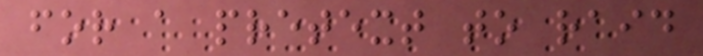for a pretext to raid
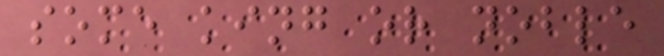some king or noble
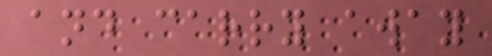and carry away
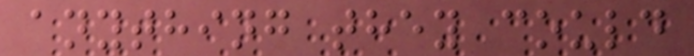anything they could
